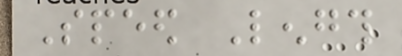Speed Length
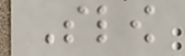Slow
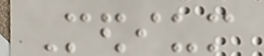Medium
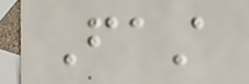Fast
